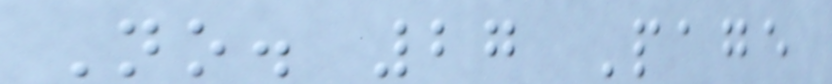No. 27 Page
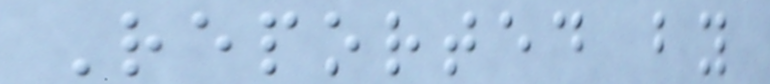Reported by
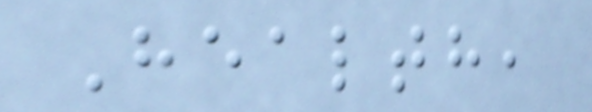Health,
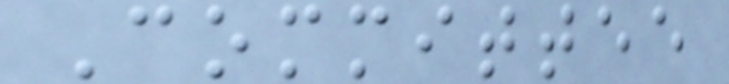Committee
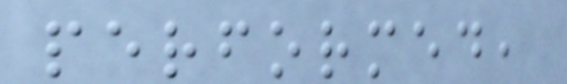performed,
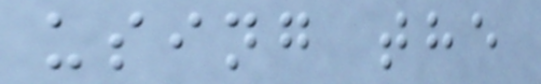using the
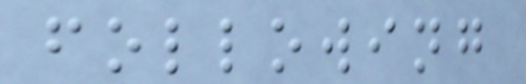following
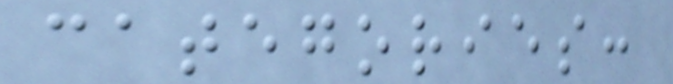categories:
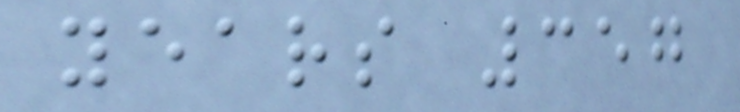years 357
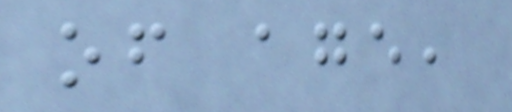of age,
